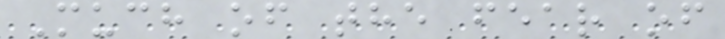Much of the fear of
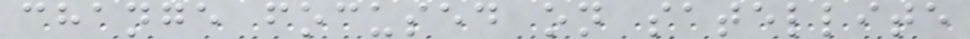change focused on satellite
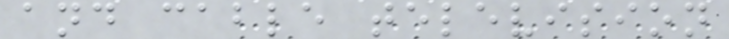and cable television
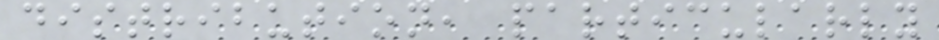distribution, particularly
